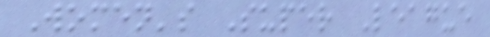Women's Super League
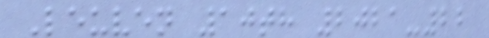Leuven 10th 2021-22
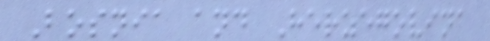Bosnia and Herzegovina
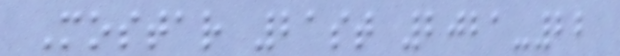Mostar 21st 2021-22
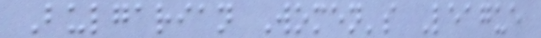Bulgarian Women's League
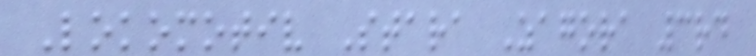Lokomotiv Stara Zagora 3rd
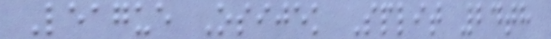League Osijek Split 24th
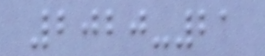2020-21
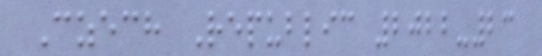Czech Republic 2022-23
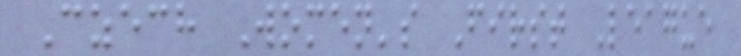Czech Women's First League
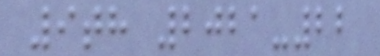9th 2021-22
